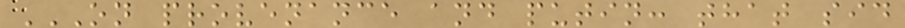ON PROVENANCE AND PUTIN: THAT SID
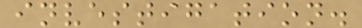investigation.
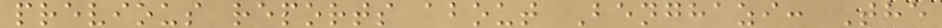previous reports about Benghazi: The
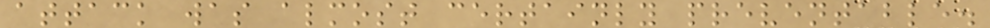attack was almost certainly preventable.
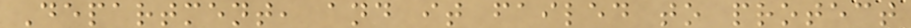Department, and it failed to protect
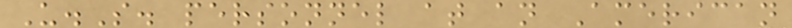U.S. personnel at an American
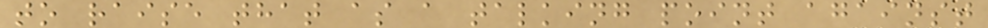to raise that as a talking point against
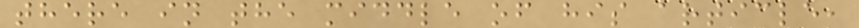there in the middle of his article,
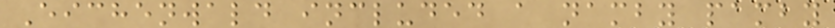Eichenwald included a namby pamby
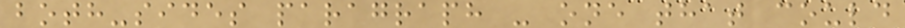both-sides paragraph - one that could
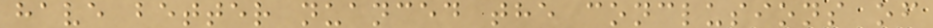have better nuanced the conclusions of
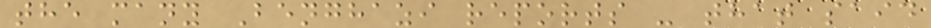the many Benghazi reports - that said
